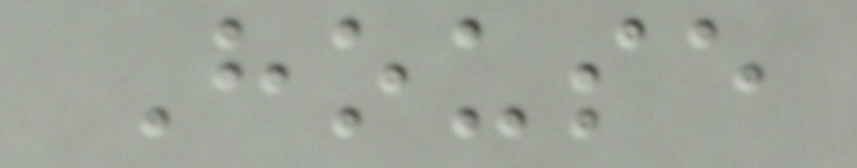House
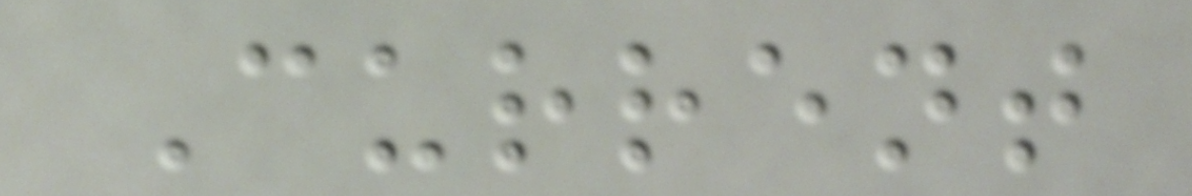Current
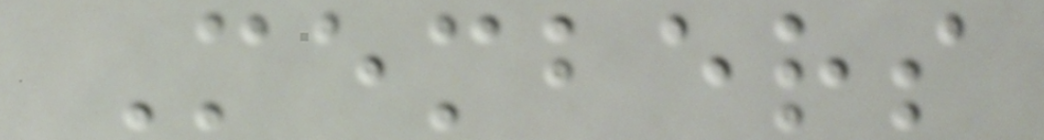Members
